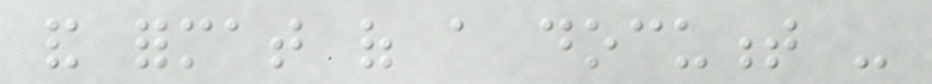and format of a document -
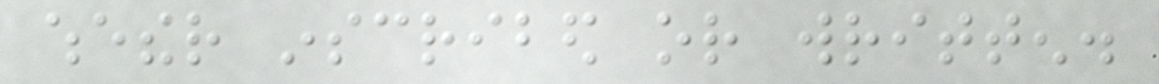whether inscribed or written.
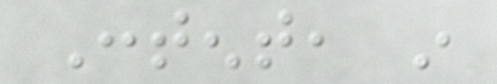Content, in
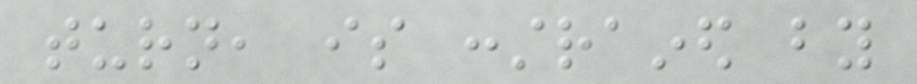turn, is constrained by
